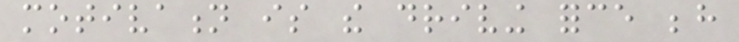motivation is the driving force behind
